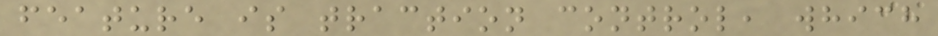feature is traction control, which
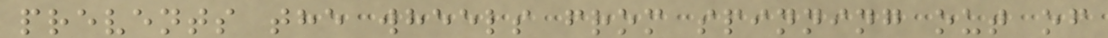prevents the wheels from spinning out of
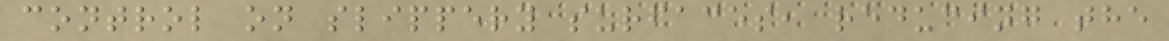control on slippery surfaces, reducing the
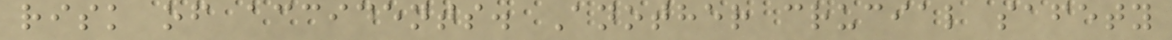risk of accidents. Another crucial safety
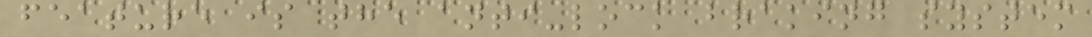feature is the anti-lock braking system
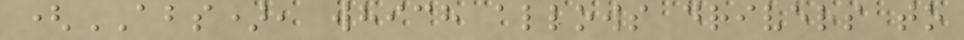(ABS), which allows drivers to
